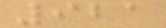921
